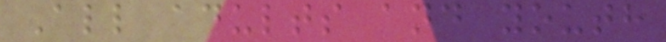All adults and youth
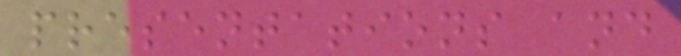presentations and
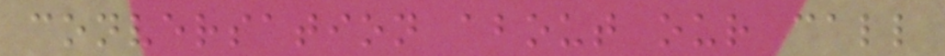conversation about our call
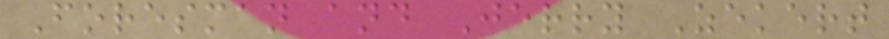Foresman and Jerry Zekert
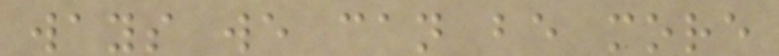ways we can be more
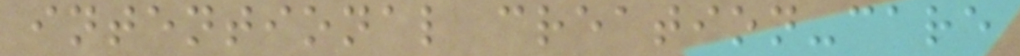intentional creation-care
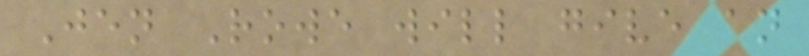Jen Rowe will give an
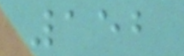152
